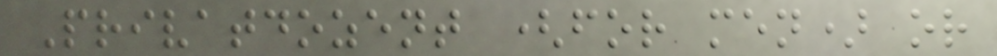Privatdozent (for men) or
